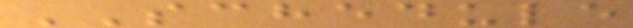SCHEDULE
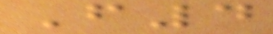F4
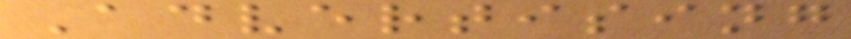Advertising
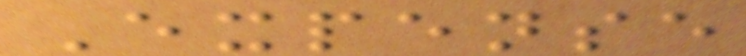Expense
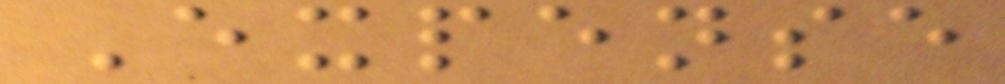Expense
